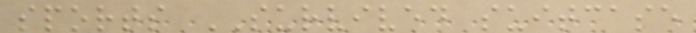sports SURVIVED suitcase
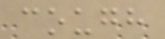cough
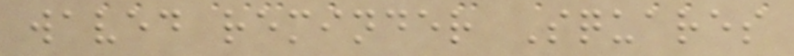waved reminder Squares
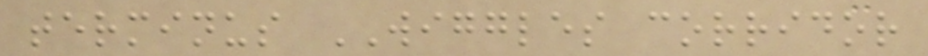terminus WIGGLES corridor
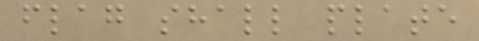flag shall plate
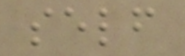self
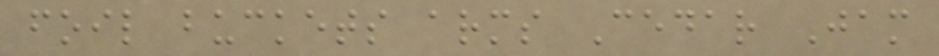foil buckets arms Cedar Jam
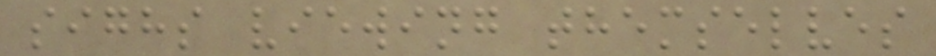sighs viewing themselves
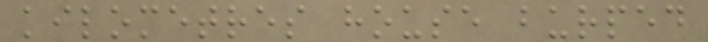kilometres house burped
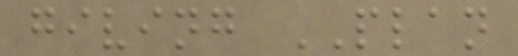giving PLAN
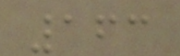163
